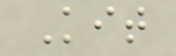Kit
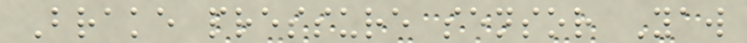Brake pressure sensor Yaw
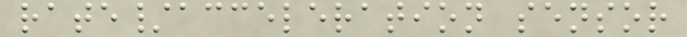rate/acceleration sensor
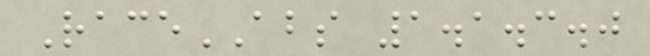RaceABS 1.1.3.0
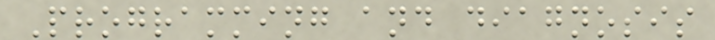Programming and diagnosis
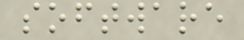software
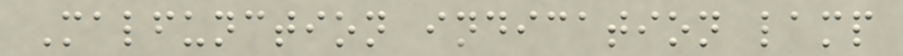Malfunction indication lamp
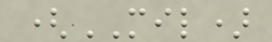(MIL)
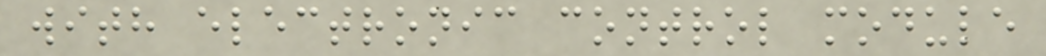with electronic control module
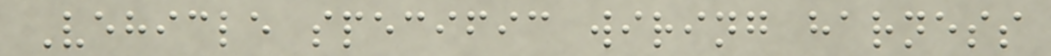Vehicle specific wiring harness
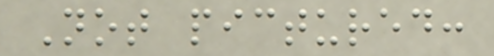Not pictured:
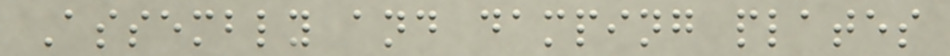Assembly and damping plates
